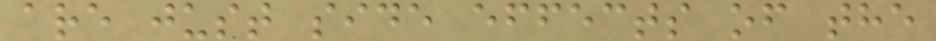are just side effects of the
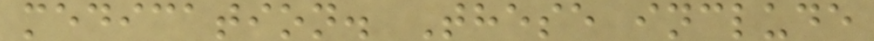medication. These include
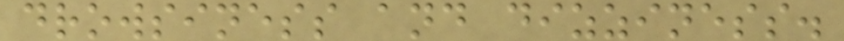drowsiness and dizziness.
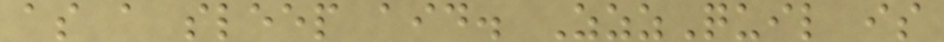as a sleep aid. ZzzQuil is
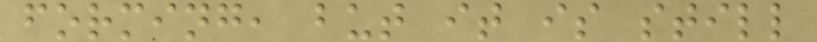forming, but it is still
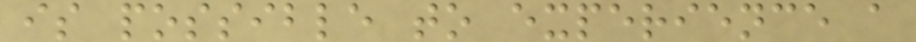is possible to experience a
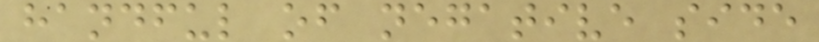handful of negative side
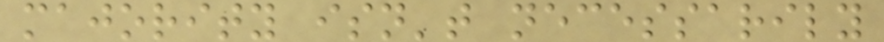majority isn't necessarily
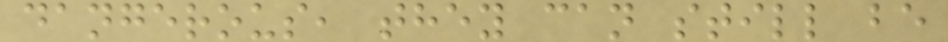dangerous, they can still be
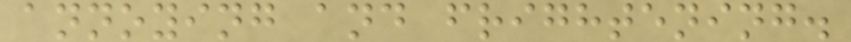annoying and frightening.
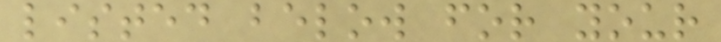listed below for your
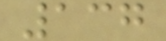137
